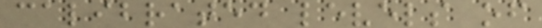calibrated levels of
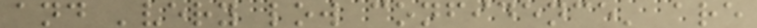and 'very low confidence' are
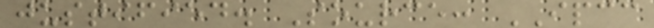justified. Source: IPCC
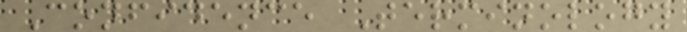Confidence Terminology
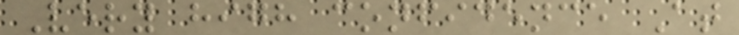Very high confidence At
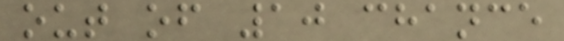out of 10 chance
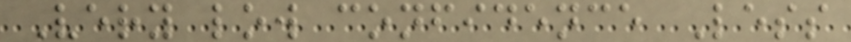Very low confidence Less
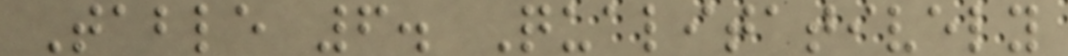Table 6. Qualitatively
